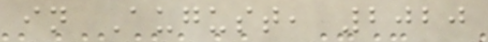in August, 2020
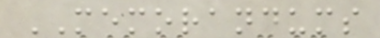MEMORANDUMS
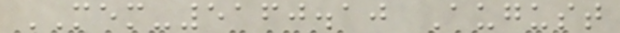MEM-5160.10 August
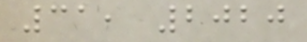31, 2020
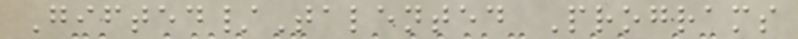Gifted/Talented Programs
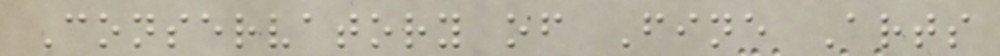Conservatory of Fine Arts
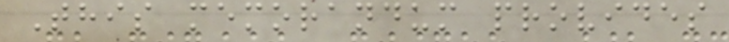This memorandum provides
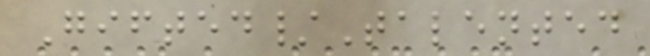Gifted/Talented
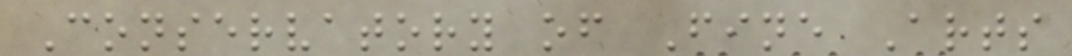Conservatory of Fine Arts
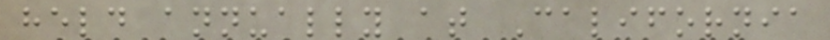held annually at California
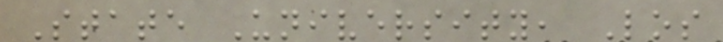State University, Los
